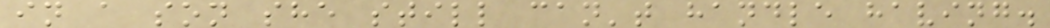in a son she still can't handle having.
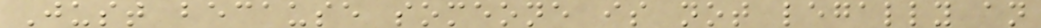Just because someone is not legally an
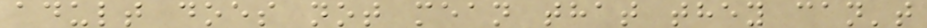adult does not mean that they can't
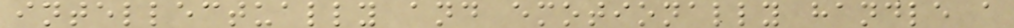intellectually and emotionally handle a
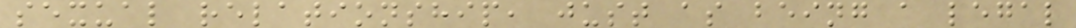sexual relationship, just as being a legal
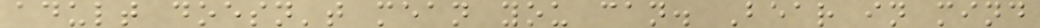adult doesn't mean you can. Bear in mind
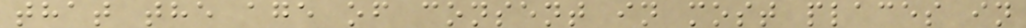that the age of consent in most places in
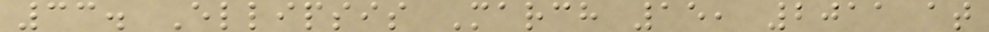33. Ellipsis March 15, 2011 at
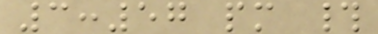3:57 pm #
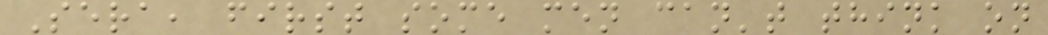Sera, first some men can't think on
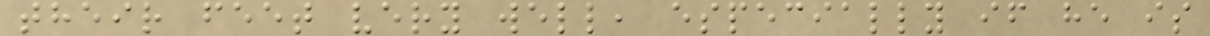their feet very well, especially if he is
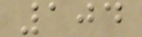104
